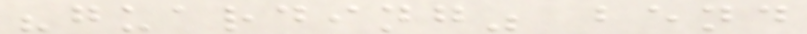"guarding" bend
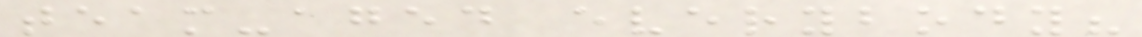team-aged everybody?
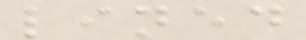lined
